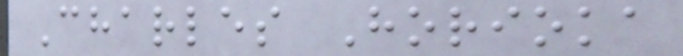Charles Horioka
